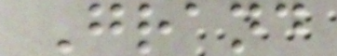Grand
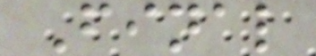Final
